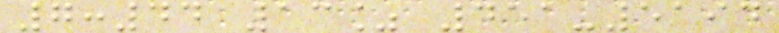7:44 13% 451-5194
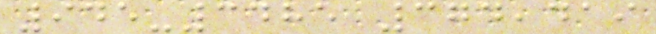945-3485 374,419
